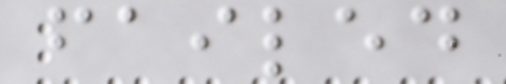failed
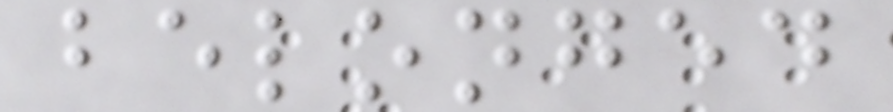belonged
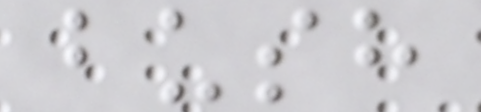bush
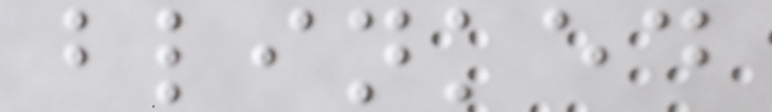blinked
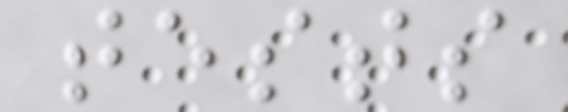tests
